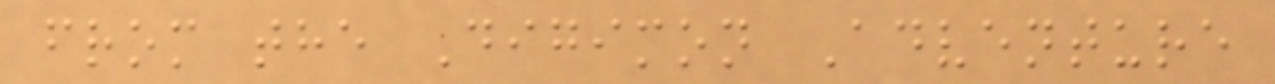from the Digimon Adventure
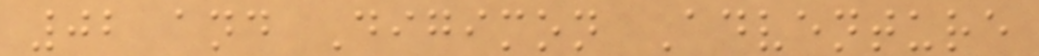02 and Digimon Adventure
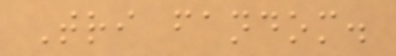Tri fandom.
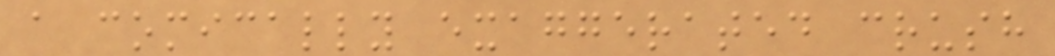a comically exaggerated crush
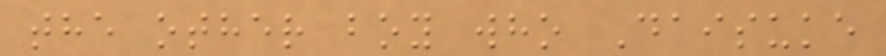the other boy who Daisuke
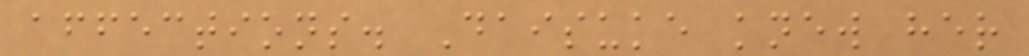affections. Daisuke knew her
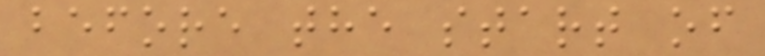before the start of
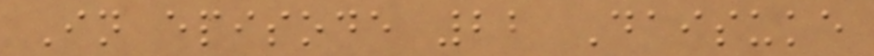In episode 22 Daisuke
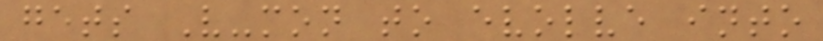gets V-mon to evolve into
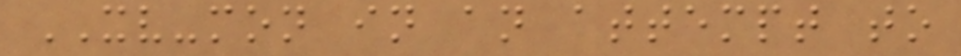XV-mon in an attempt to
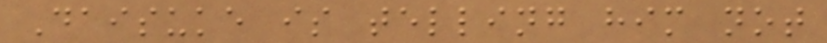Daisuke is telling him not
